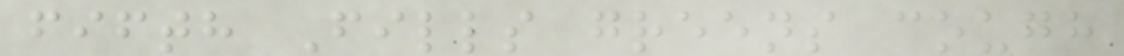fifth Fills greens cough
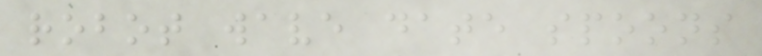robot wave date spoons
